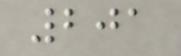201
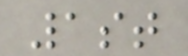1st
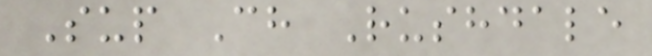Sup Ch Rushdale
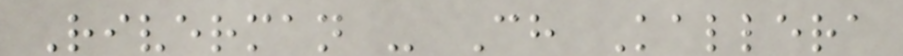Riverman - Ch Kallera
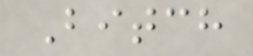Bitch
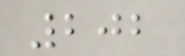202
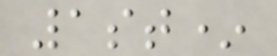1st*
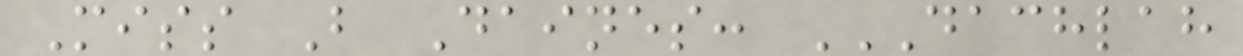Miss B Daines: DACHLAH
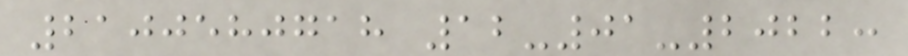2100580718 12-01-2022:
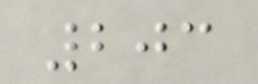203
